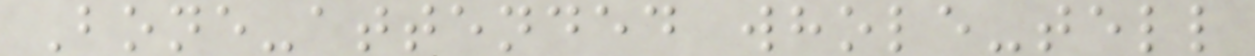Bone-attended whole-tell
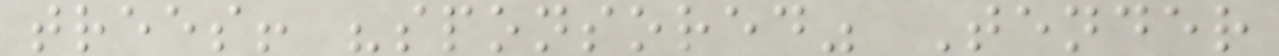trees! "sponsored" Tender
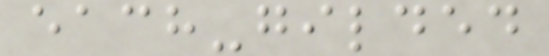each-gilded
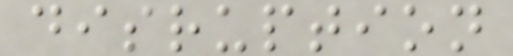disruption
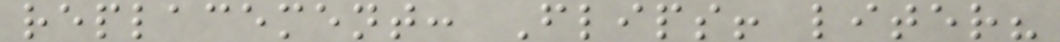replacement: Flips! liter?
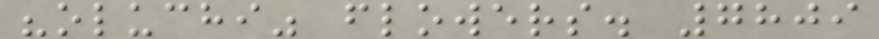"oluchi" flowers. 7809
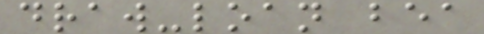draw-loan bea
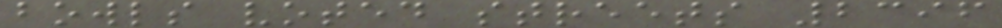bowls voted streets 2396
